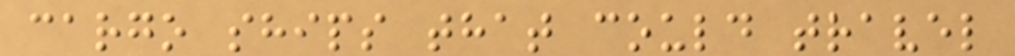cargo ships that could travel
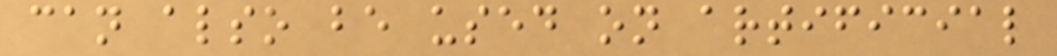can also be used on artificial
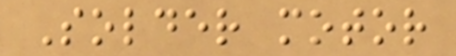Solder motor
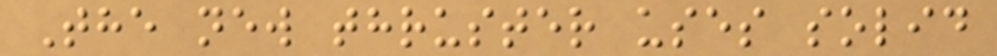The new thruster uses solid
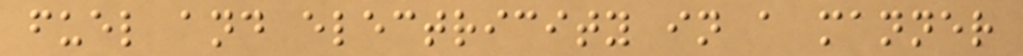fuel and electricity in a manner
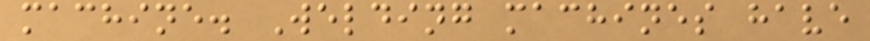machine. Welding machines have
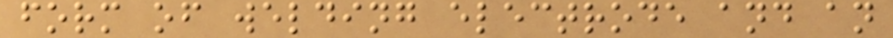form of welding electrode and an
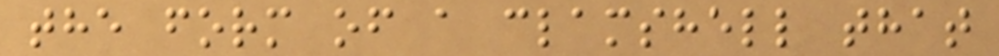the form of a clamshell that
